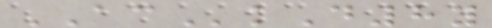ACkD8y
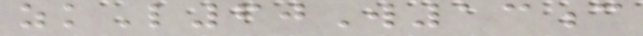zkL60W13c
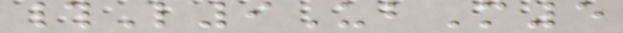#L9UbM5
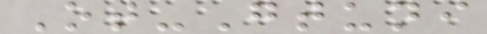Ot-Gtuni
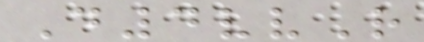D4vvR
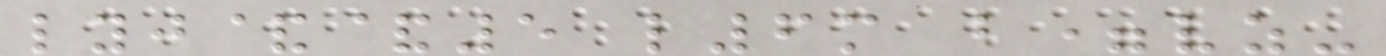lyj&&5 l6m b=vz-
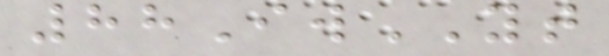88IwYT
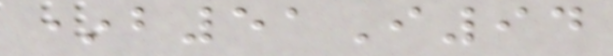*b51I94
